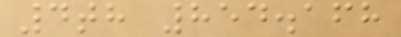4th 854.168
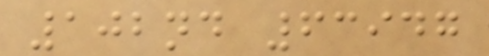102nd 63947
